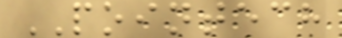POINTECH
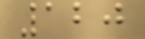120
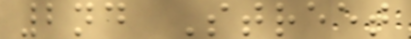2nd Street
